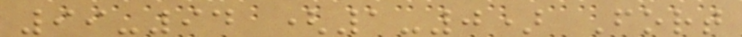99-94 (1-0) Fort
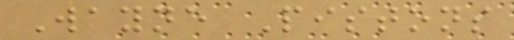Wayne Pistons
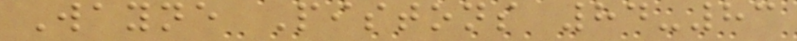Wayne Pistons 84-83
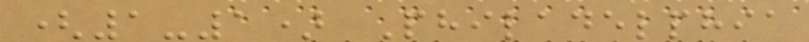(1-1) Philadelphia
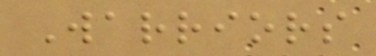Warriors
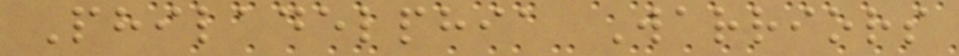Philadelphia Warriors
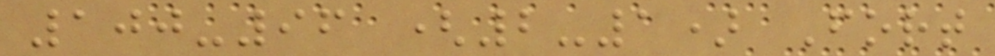100-96 (2-1) Fort
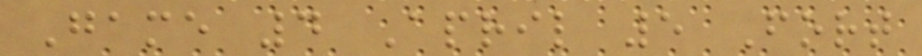Game 4 April 5 Fort
